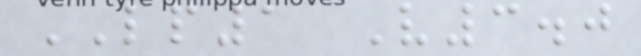LP1 V3.0
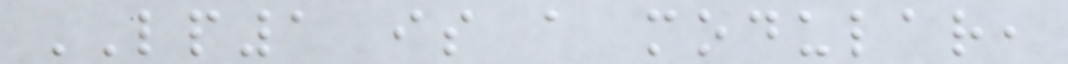LP1 is a modular,
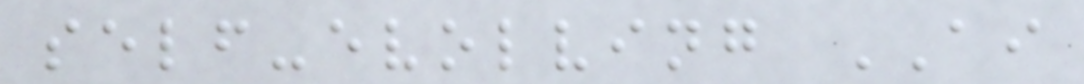self-evolving AI
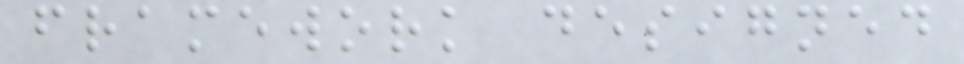framework designed
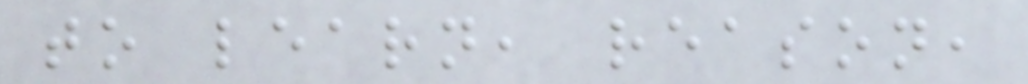to learn, reason,
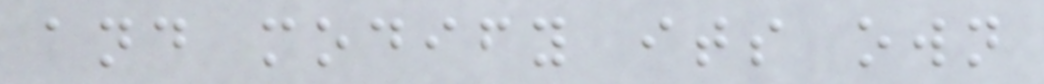and modify its own
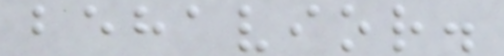behavior.
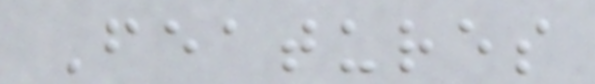Features
